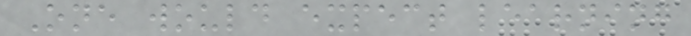One would expect learning
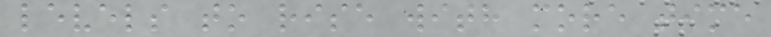levels to rise with more time
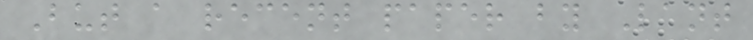But a recent paper by Lant
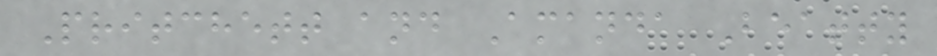Pritchett and Amanda Beatty
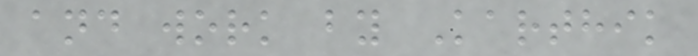and work by Karthik
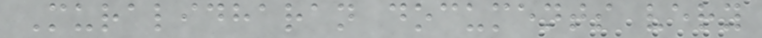Muralidharan documents very
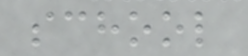school
